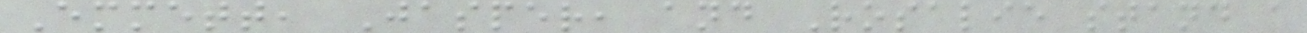Emmett, Jasper, and Rosalie stand a
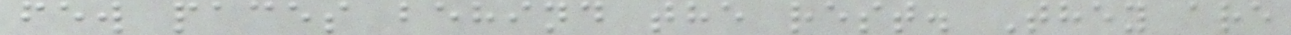few paces behind the rest. They are
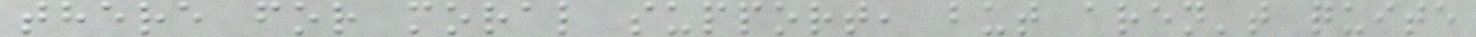there for moral support, but aren't quite
